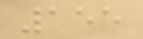155
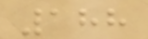188
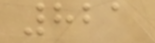821
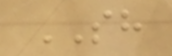SH
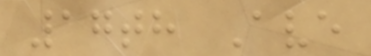17th Ave
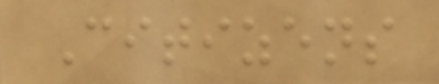Citizens
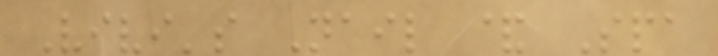Vivi's Nail & Spa
